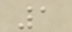1
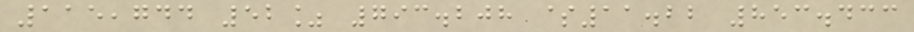115,744 52% 793.208 $11.22 853.433
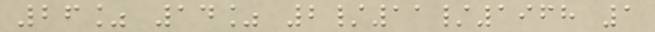26% 14% 2/11/1968 1
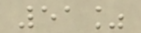51%
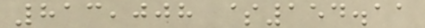813,008 $154.11
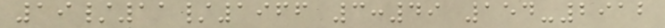19/11/1966 3:49 154-2912
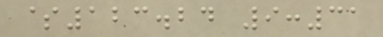$123.24 9:31
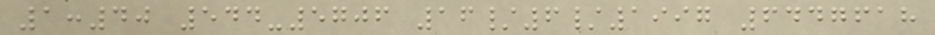1:40 544-5706 16/6/1997 6447618
